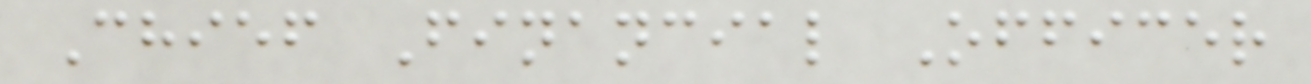Chief Financial Officer
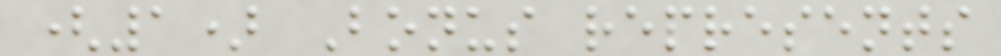(1) Bonus represents
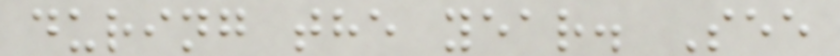during the year. See
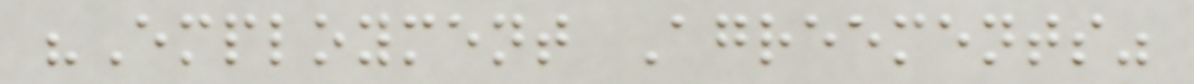"Employment Agreements"
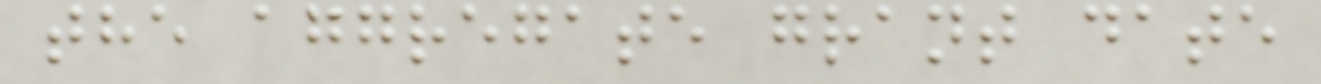the aggregate grant date
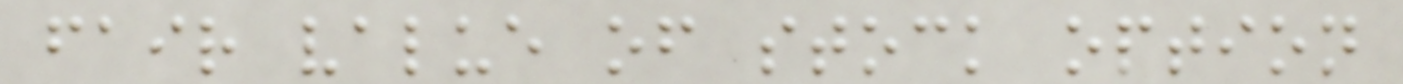fair value of stock option
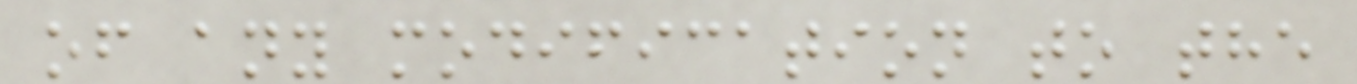of any modification to the
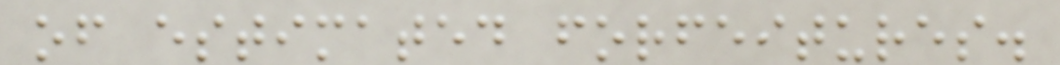of estimated forfeitures.
